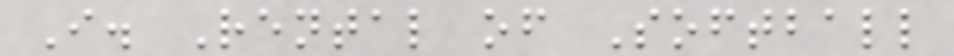I. Rental of Softball
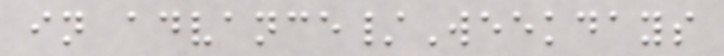in advance/Weekdays
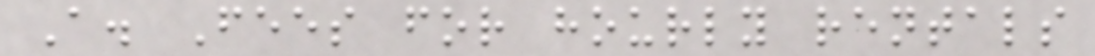A. Fees for hourly rentals
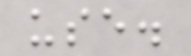use.
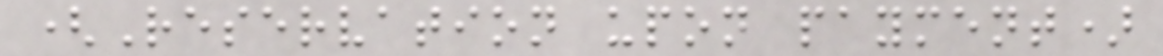(Reservation upon payment)
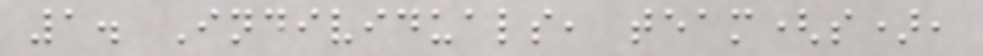1. Individuals, team(s),
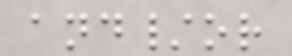and/or
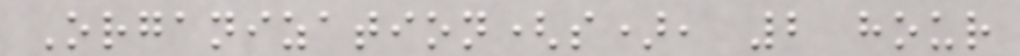Organization(s), 2 hour
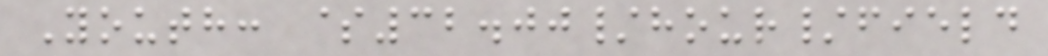Youth: $32.00/hour/field
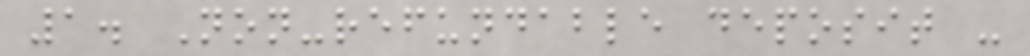1. Non-refundable deposit -
